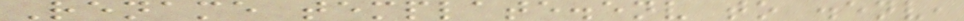Rename template.env to .env,
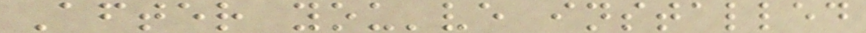After you've installed
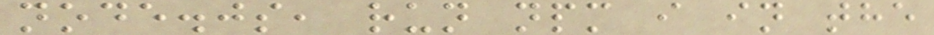node.js, run npm i in the
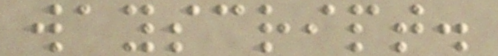wayscript.
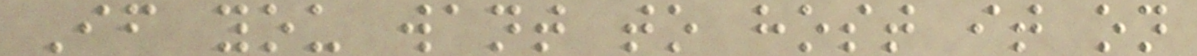If you want to host it on
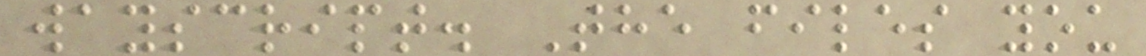wayscript. The files you
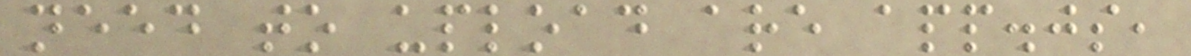need to upload are app.js,
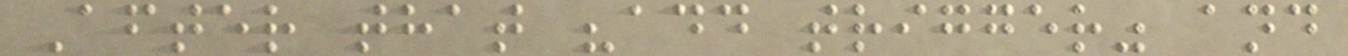After that "add trigger" and
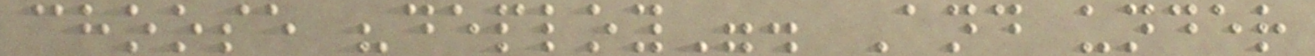choose "deploy". And under
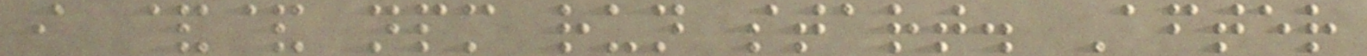i && npm run start. After
